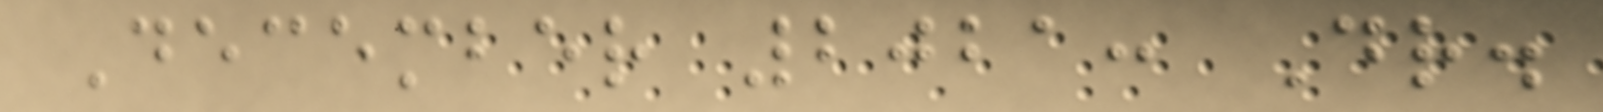December 2021: Dr.
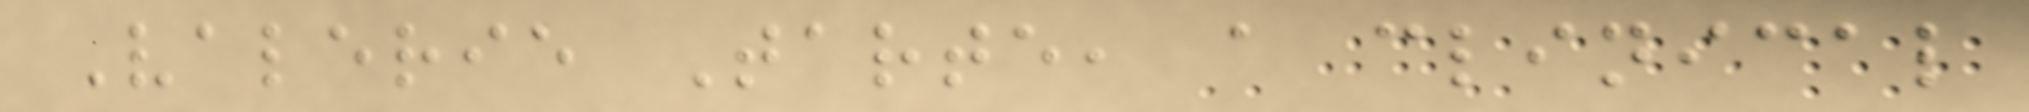Valerie Tarte, a clinical
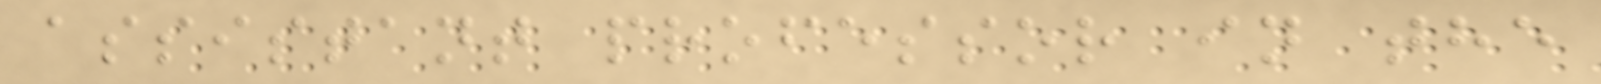assistant professor in the
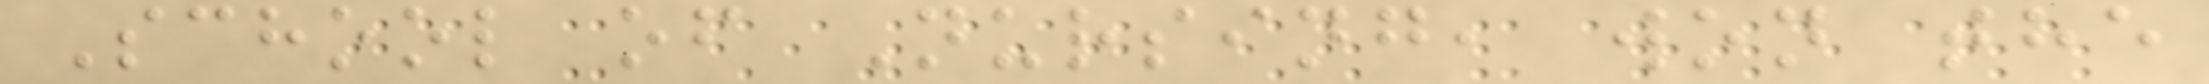School of Nursing, won the
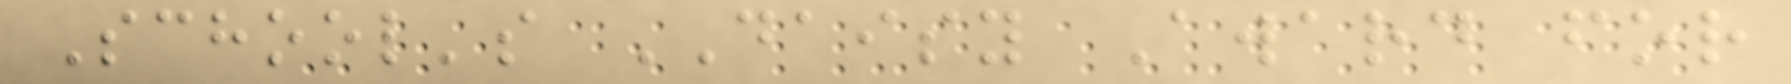School's DAISY Award for
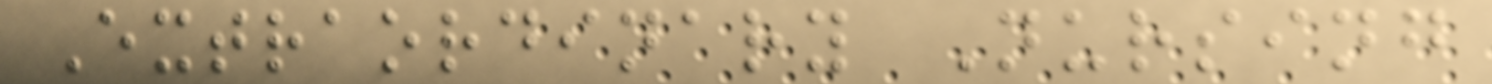Extraordinary Nursing
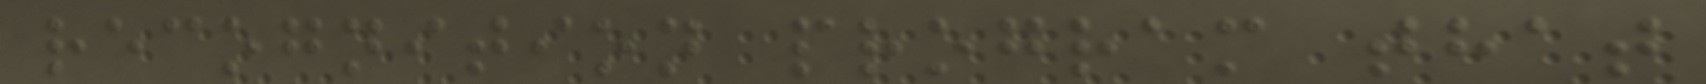recognition program that
